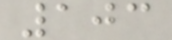103
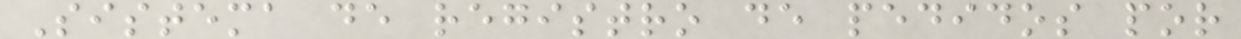Sistema de registro de pedidos por
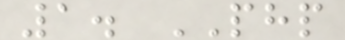1. PHP
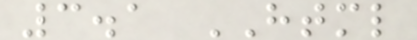3.1 HTML
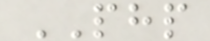PHP
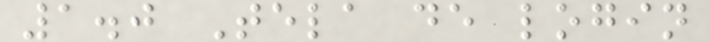1.0 Tela de login
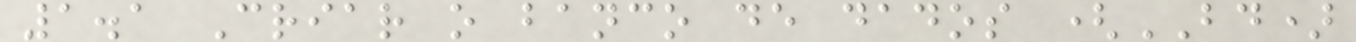1.1 Criar o banco de dados (BD)
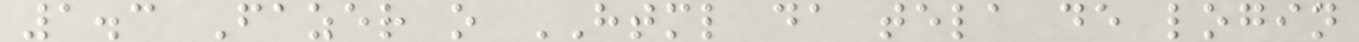1.3 Fazer o HTML da tela de login
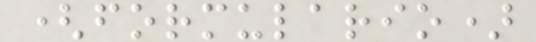(formulario)
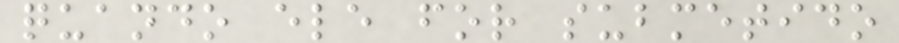quando ele for submetido
